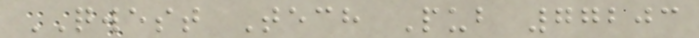QWEST Tech Pub 77203
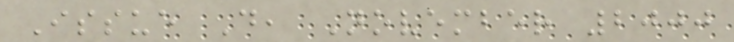Issue D, November 2000
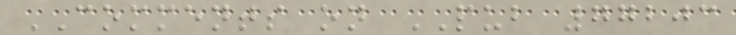COMMENTS on PUB 77203
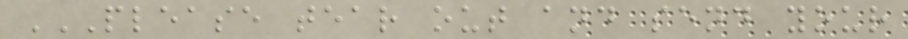PLEASE TEAR OUT AND SEND YOUR
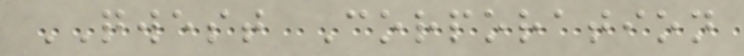QWEST Corporation
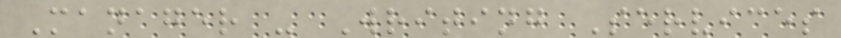Manager - Writing Services
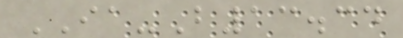IA-B13.34
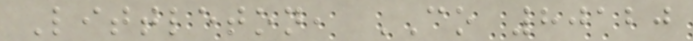Littleton, CO 80120
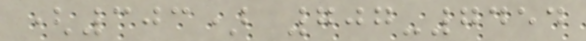(303) 707-7454
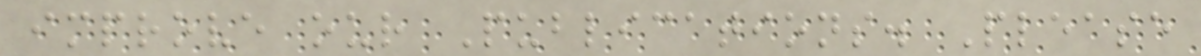improve our Publications. Please
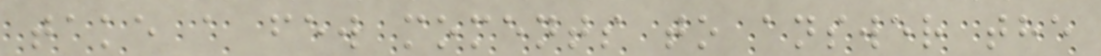take a few moments to answer the
